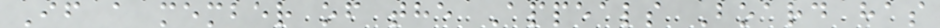If a member of the Appeals Board has
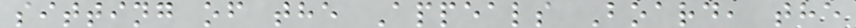sitting of the Appeals Board, the
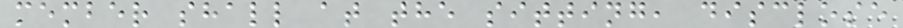member shall at the sitting, disclose
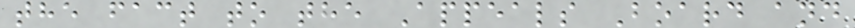the fact to the Appeals Board and
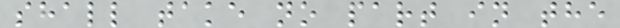shall take no part in the
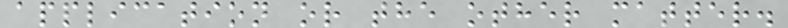application or the other matter.
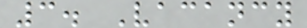3. Vacancy
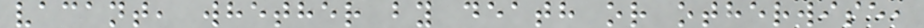vacant, whether by death or otherwise,
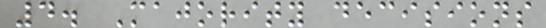4. Majority decisions
